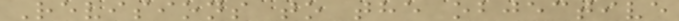Revisions to the objective
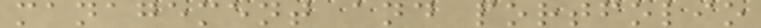management and portfolio
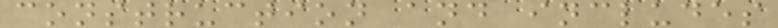construction and includes
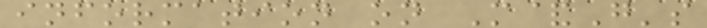information on M&G's
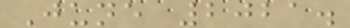June 2021.
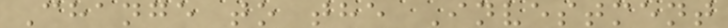Change to the Investment
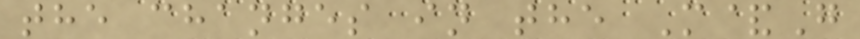the changes in the M&G
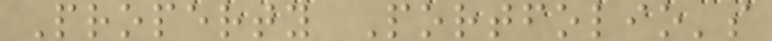Property Portfolio's
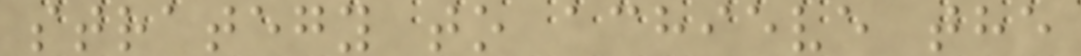strategy to achieve the
